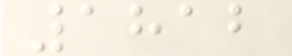1812
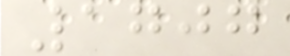1707
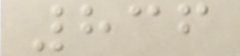836
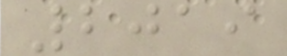2019
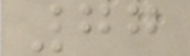77
